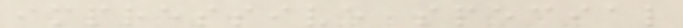impressive special
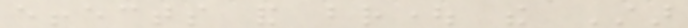effects and brought the Star
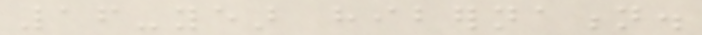16-year hibernation.
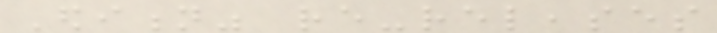Edition" re-releases
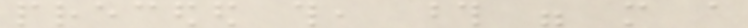preceded this, those were more a
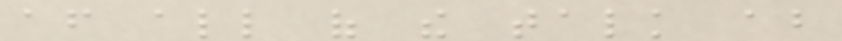after all of the talk about
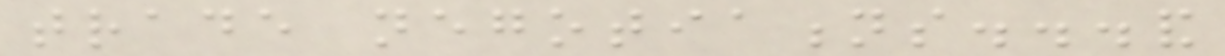trade negotiations...and
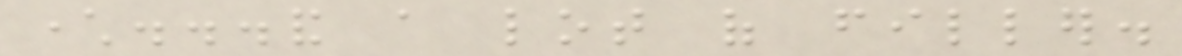character...and a lot of filler.
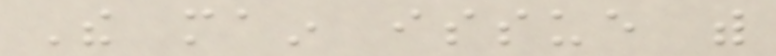The main issue with
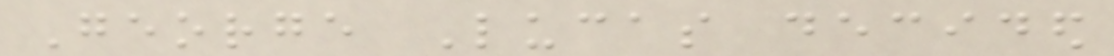George Lucas decided
